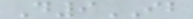D9IB
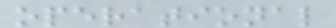operational
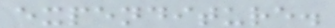expenditure.
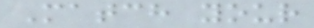Match your
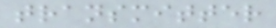transmitter
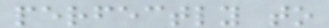perfectly to
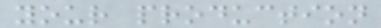your production
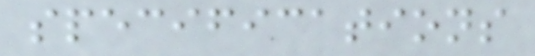specifications
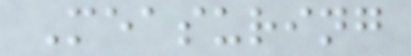Measuring
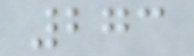273
